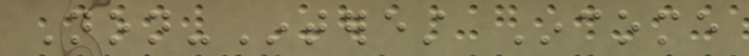Non-Interest Income
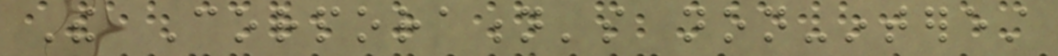The Corporation's non-interest
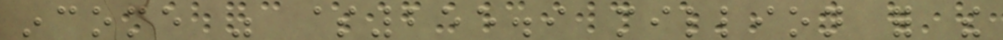income was $255.9 million for the
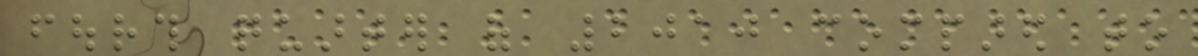fourth quarter of 2010 compared to
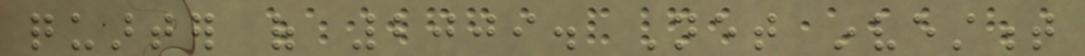quarter of 2009. Net investment
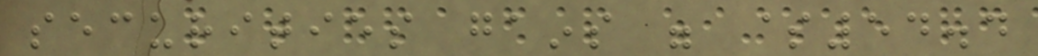securities gains were $54.4
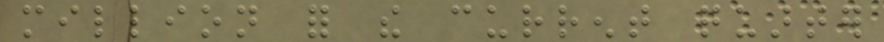million for the current quarter
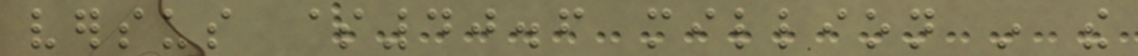versus $40.6 million in the
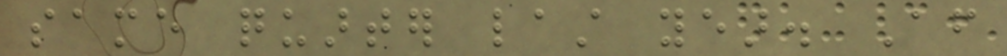same quarter last year. After
